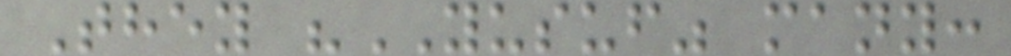They "YUSUF" many:
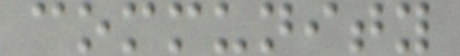community
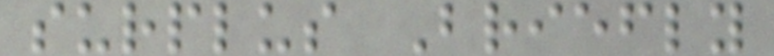surplus Briefly
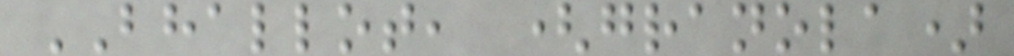BHALLOT, (granola)
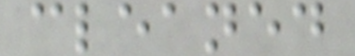cleaned
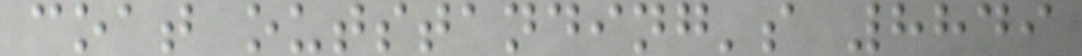coat outstanding's 8849
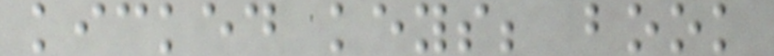kicked keys; book
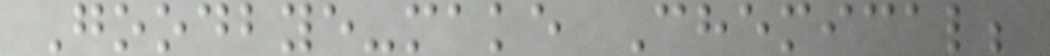Goodbye-make Chemical;
